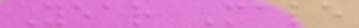Year Male
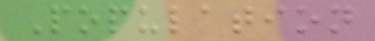Population
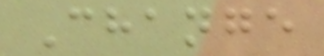Change
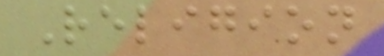Religion
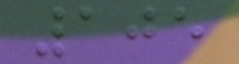105
